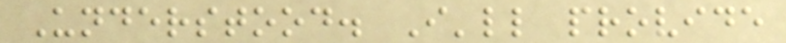Understood. I'll provide
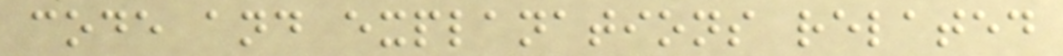code and explanations related
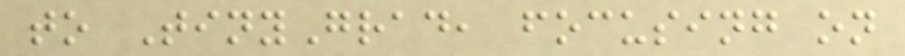to TinyGrad, focusing on
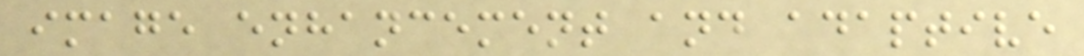image enhancement and adaptive
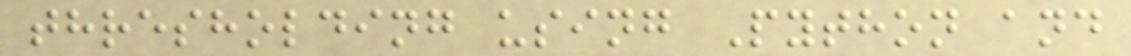thresholding using Python and
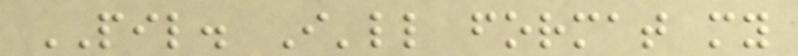PIL. I'll format my
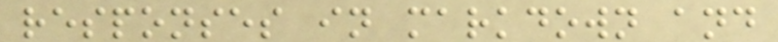responses in markdown and
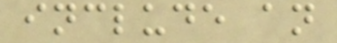include an
